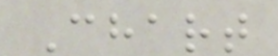Chart
